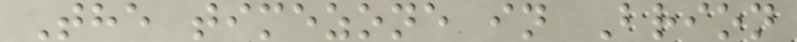The timezone in Brion
